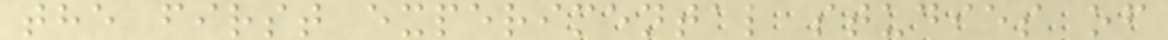the first experimental studies of
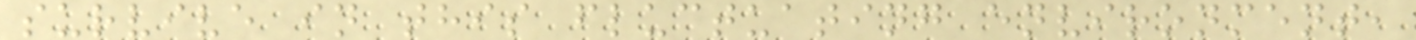survive in this fluctuating environment,
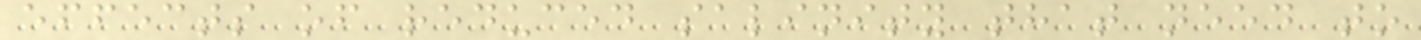effects of reduced salinity that need to
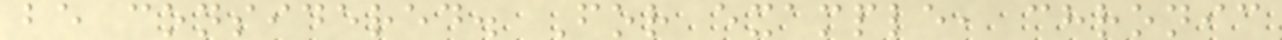be considered. For example, chronic
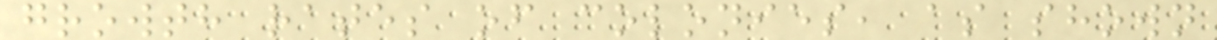growth rates of colonies, as shown
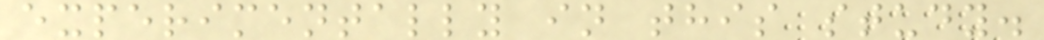experimentally in this study.
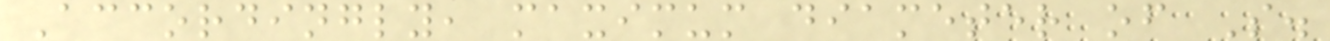Accordingly, maximum diameter of S.
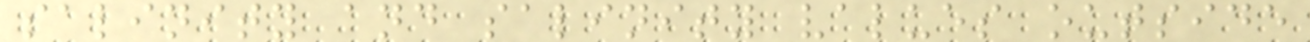salinity and salinity values outside
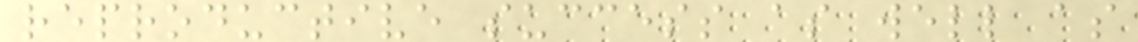reproductive success as well as
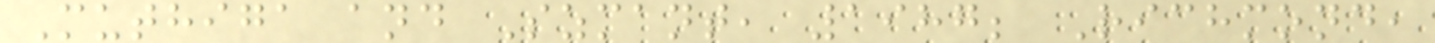Muthiga and Szmant, 1987; Richmond,
